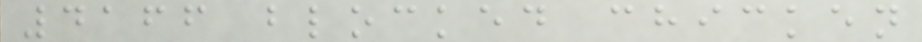4166 blocked chicken
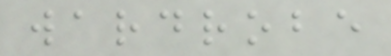wardrobe
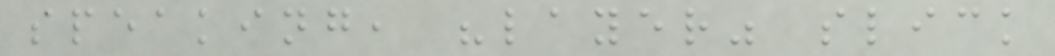speaking, "layer" slick
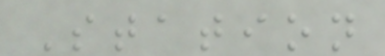Station
